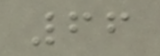66
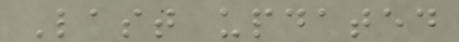Last updated
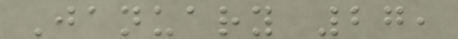January 27,
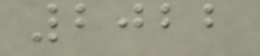2022
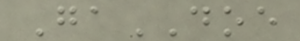GaDOE
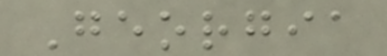Georgia
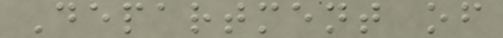Department of
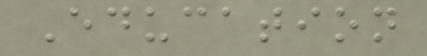Education
